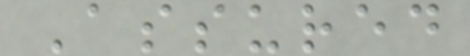Assured
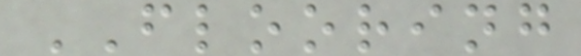FLOORING
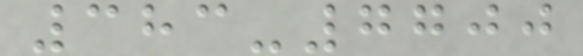383-7700
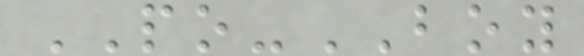PO-BOY
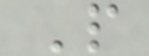P
